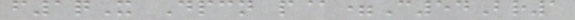f1qX Dpcn p@=C54Br1
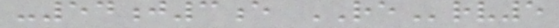-54j3e RErv5
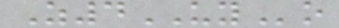Z4UYo
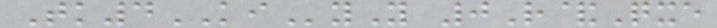Tk4KIyY 0R&Qxe
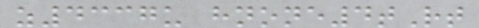z4337u hnone4tRt
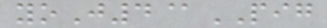yoJ4@PIG
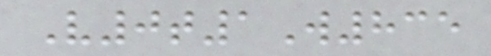V0t1W835
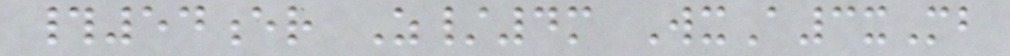#54er Z/4m WxA3xMb
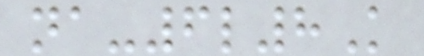na-6l8K
